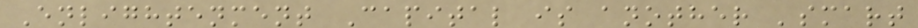Enlightenment Capital is another 'smart
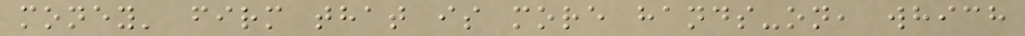money' firm that is more hands-on, which
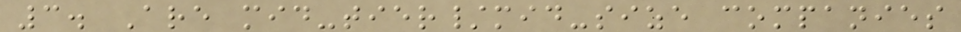3. Are mid-tier/mid-size companies
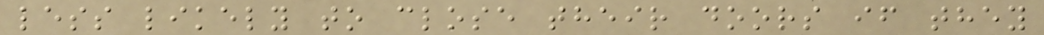less likely to close their doors if they
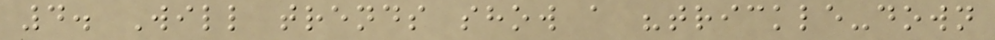4. Will trends show a "trickle-down
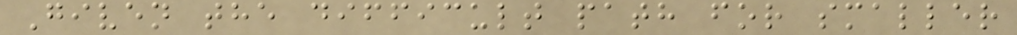Given the difficult path for smaller
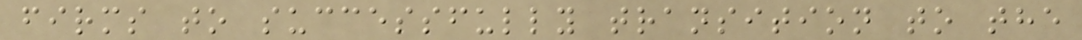firms to successfully transition to the
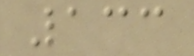133
